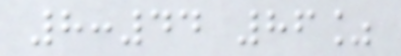8:44 86%
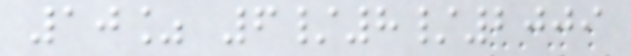10% 6/8/2009
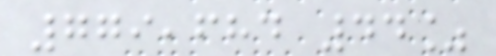779,684 44%
